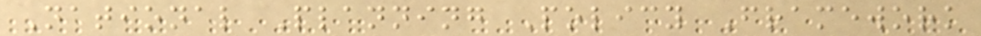National Planning Policy Framework
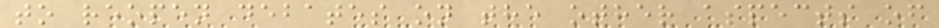to reopen debates on the other aspects of
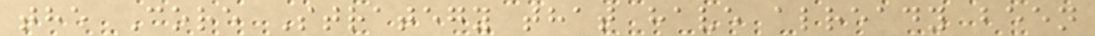the Core Strategy that have already been
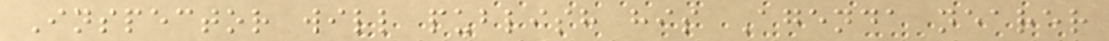Inspector will publish his Agenda nearer
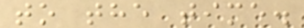to the time.
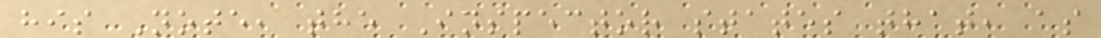his Note, the Inspector states that, as
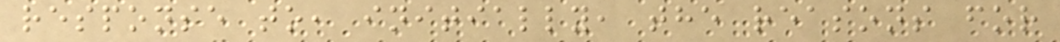response to, initially, the reasons for
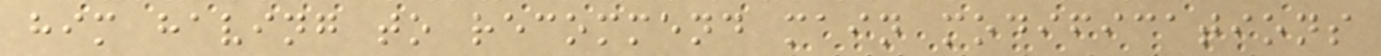him having to recommend main modifications
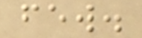few.
